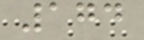174
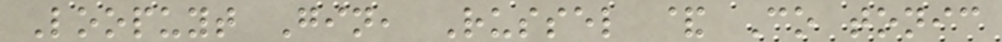Loopuyt Gin, Russel & Co tonic
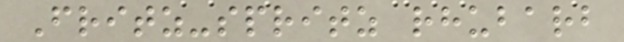Fritz-spritz rhubarb
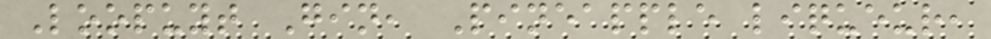Loopuyt Gin, Pineapple liqueur,
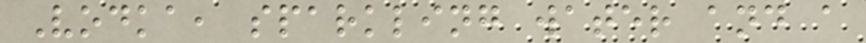Vodka, sparkling water and a
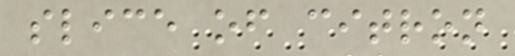slice of citron
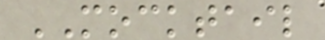MOCKTAIL
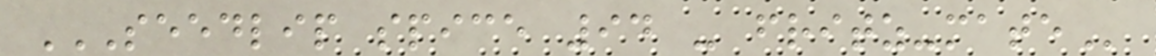SEEDLIP SPICE 94 - FRITZ-MATE
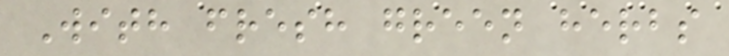With fresh green herbs
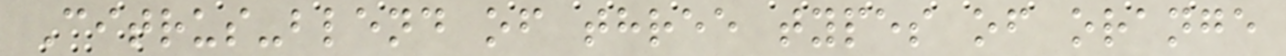Citrus-blend of three types of orange
